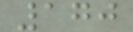170
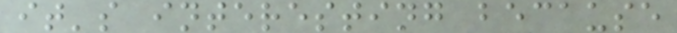it's interesting because
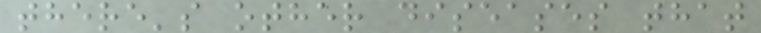there's other diseases that
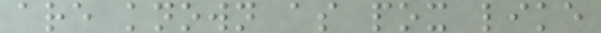are known as pox like
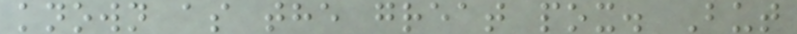known as the great pox. But
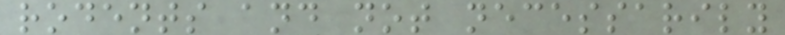rodents and not necessarily
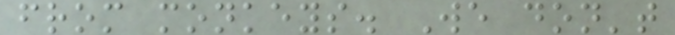from monkeys. We don't
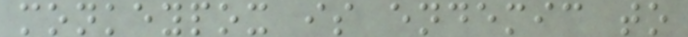monkeypox is endemic to
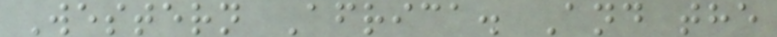Western Africa. And the
